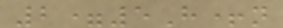2=5H+n
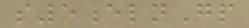s5elnGp
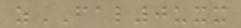zFAL0uxx
